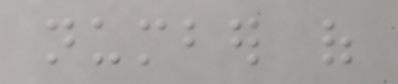number of
